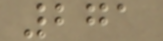271
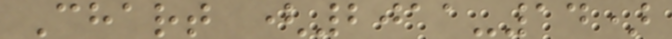Chart (2011-14)
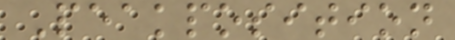Peakposition
